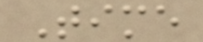Time
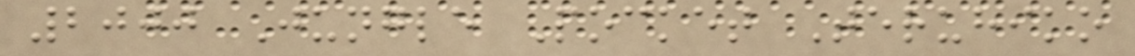2000 Jungle Pocket Teruhiko
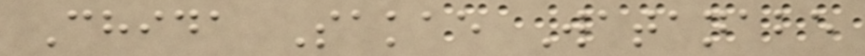Chida Sakae Watanabe
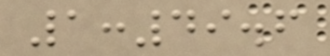1:49.6
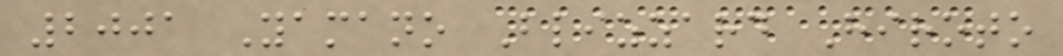2001 Yamano Blizzard Hiroto
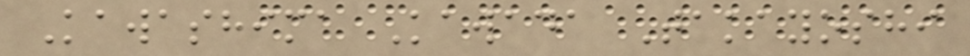Kawashima Kawada Takayoshi
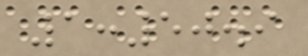1:50.9
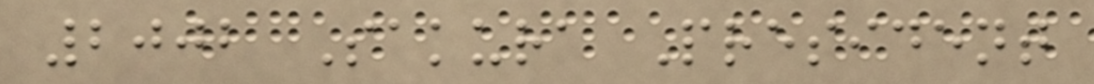2002 Sakura President
